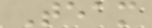Team
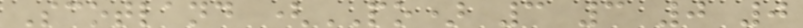Scotland (PO) 3 3 0 0
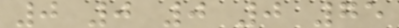0 0 0 0 75
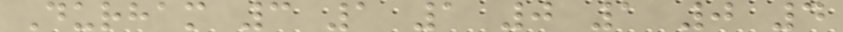Durham 3 1 1 0 1 0 4
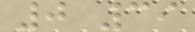0 39
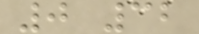0 32
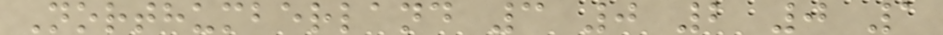Northumberland 3 0 2 0 1
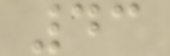43
